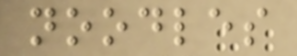noodles
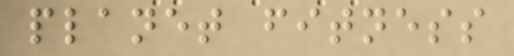planet fitness
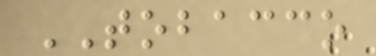TOBACCO
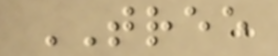TREE
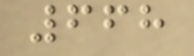668
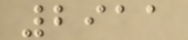2911
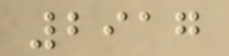2917
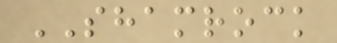SHAMROCK
